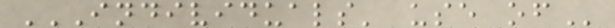INDIVIDUALS' USE OF
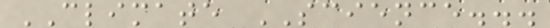CLIMATE SCIENCE...
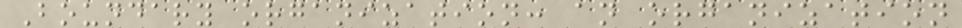Boundary organization: an organization
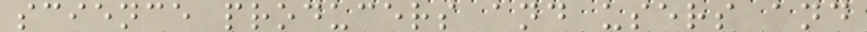science producers and users and
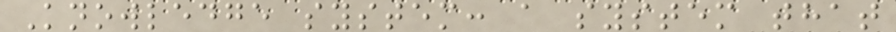Knowledge system: a system that
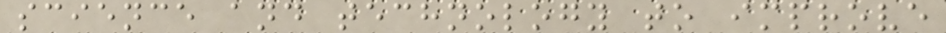science and technology to improve
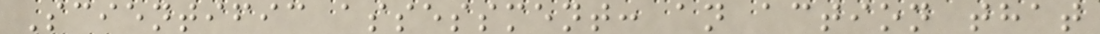Scientific assessment: an action that
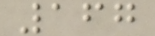167
